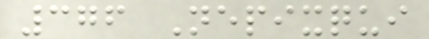376 Nepixqui
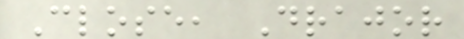Close, Drajor
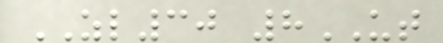ZL30 8UT
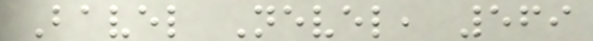Bavel Nevel, 569
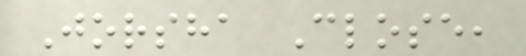Jorsha Close,
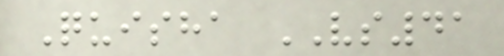Quisha VS41
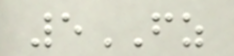5FZ
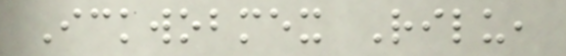Ickwobmex Rilu,
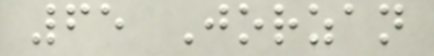65 Jorzan
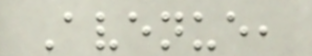Avenue,
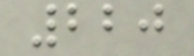220
